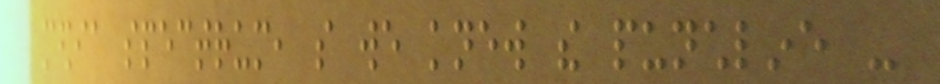media spectrum, so we knew the punchline -
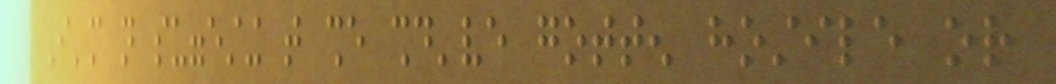I'm not suggesting that she should've gotten hostile or
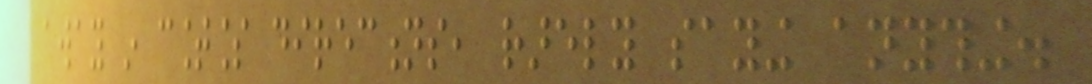away in countless directions, rarely saying anything.
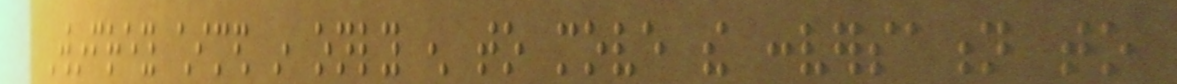Winfrey chimed in only enough to move the conversation to
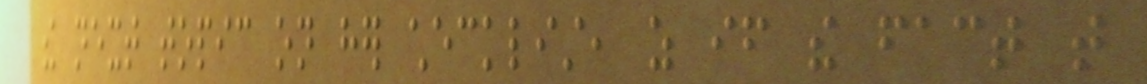the next topic on her checklist, as if the fact that
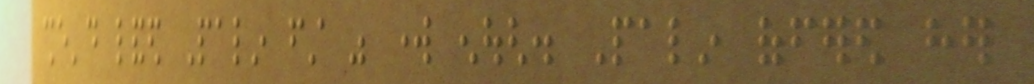she'd landed Palin first was work enough. Palin offered her
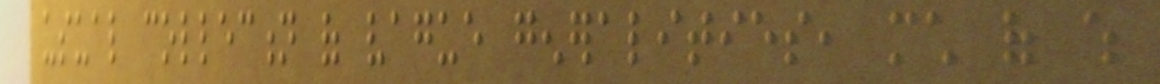usual collection of vague generalities, much of which
